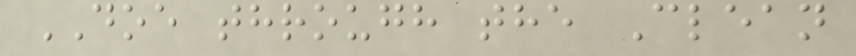DOE through the Clean
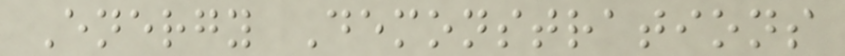Energy Demonstrations
